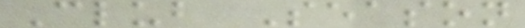Club Season
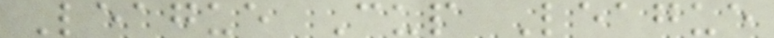League Cup League
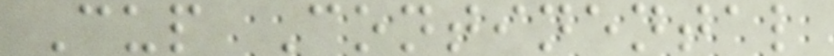Cup Continental
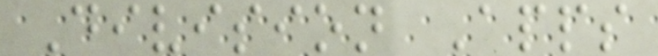Division Apps
